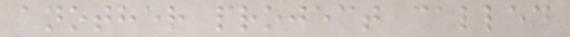another project called
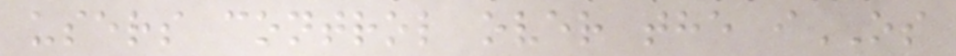users control over the iOS
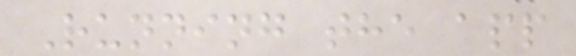Running the app
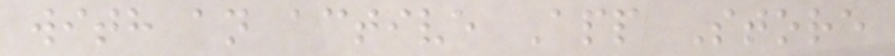with an active App Store
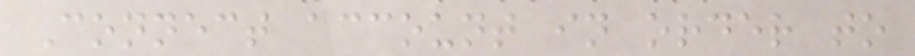Connect account in order to
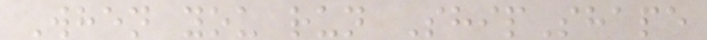When you run ShipShape
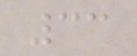33
